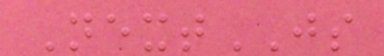NextJS
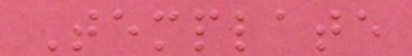Template
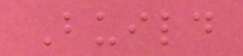Build
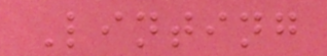Linting
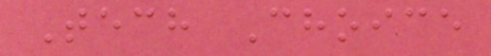Tech Choice
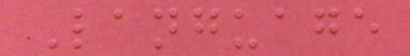Language
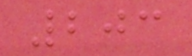203
